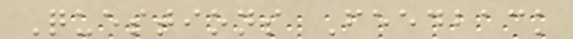Questions Feedback
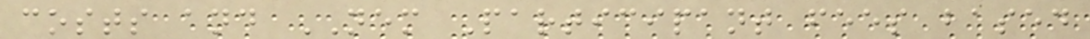costs and NEM Participant fees based
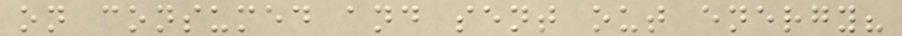on consumed and sent out energy?
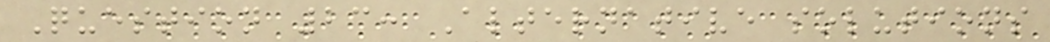Question 23: Alternative solutions
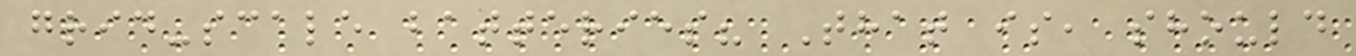grid-scale batteries? That is, should
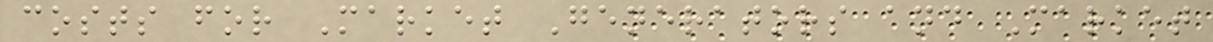costs for Market Generators and Market
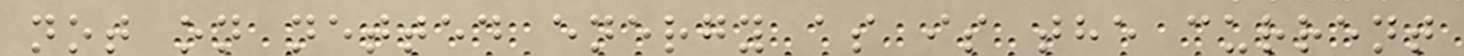not on netted energy as is the current
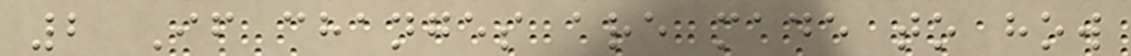2 If changes are made to how
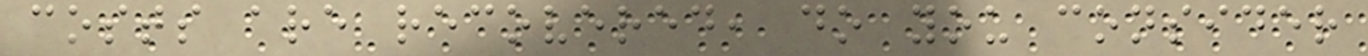costs are recovered, do you consider
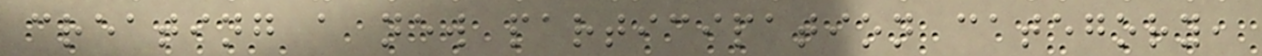creating a new participation category,
